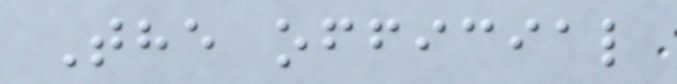The official
